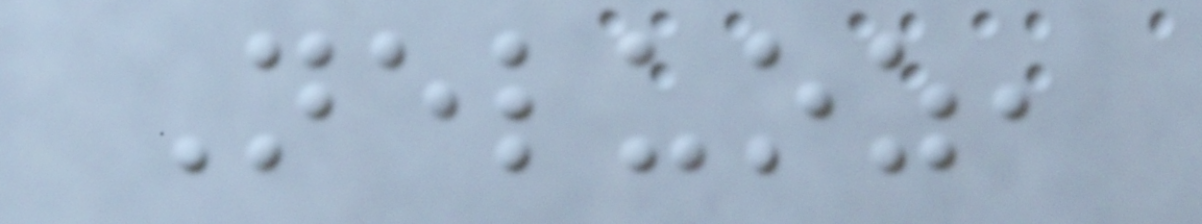Neluoz,
